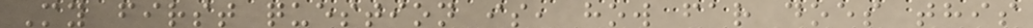My first question is, how far does this
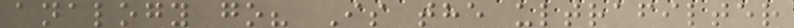analogy go? Is the ultrafilter
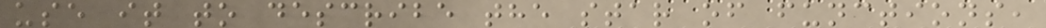use it to describe the star of functions,
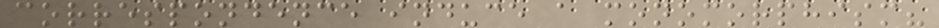correspondence induce a monomorphism?
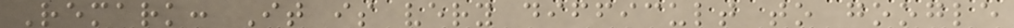Remark: It is very difficult to google
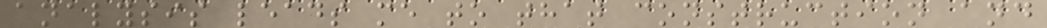analysis leads me to that construction and
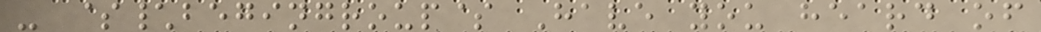- $\begingroup$ Have you heard of
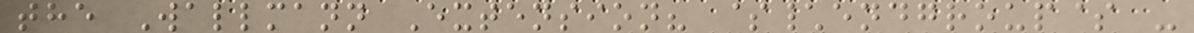the Wallmann Extension? $\endgroup$ -
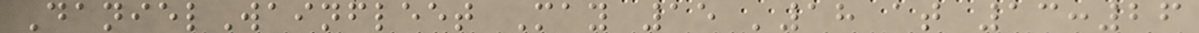DanielWainfleet May 15 '18 at 13:26
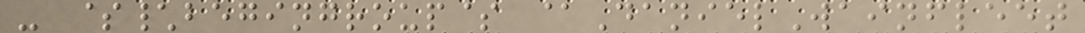- $\begingroup$ @DanielWainfleet
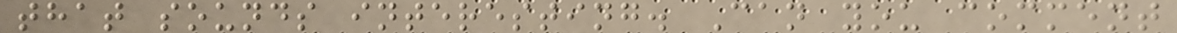that sounds interesting. Can you comment
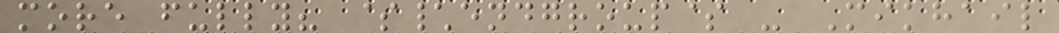more fully? $\endgroup$ - Mikhail
